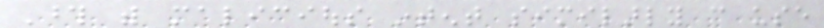Those with malicious intent similarly can use
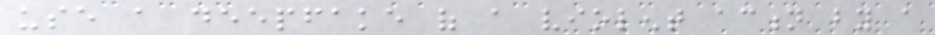use a deepfake of a violent action by a
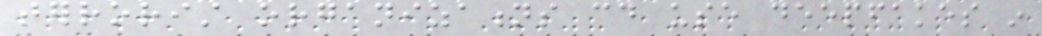terrorist organizations could use deepfakes in
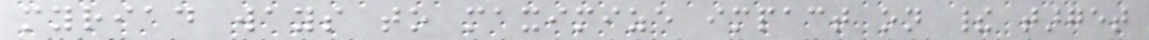myriad ways to maximize impact on their target
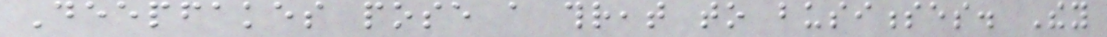Deepfakes pose a threat to businesses. They
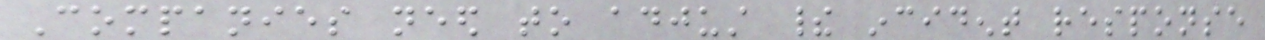Companies need to adjust their incident response
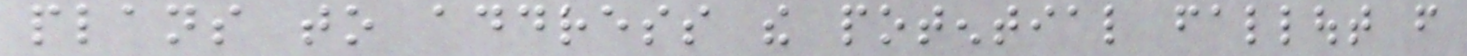plans to address the potential fallout from
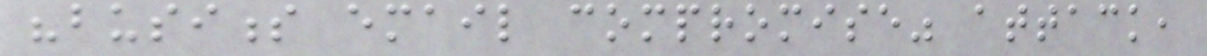"business email compromise" attack,
